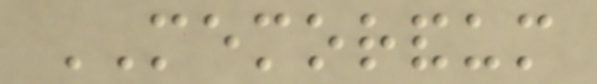MEMORANDUM
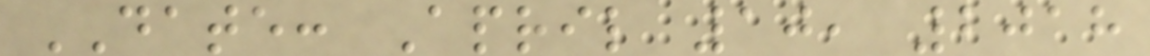DATE: April 10, 2018
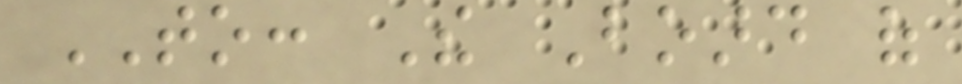TO: The Board of
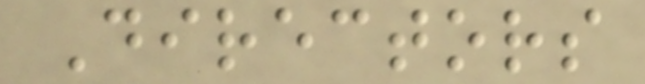Directors
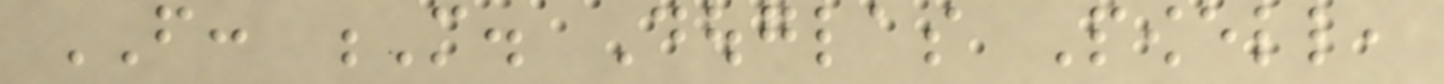FROM: M. Douglas Powell,
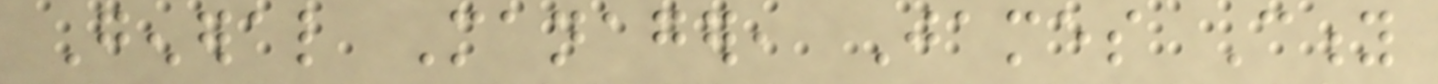General Manager, James City
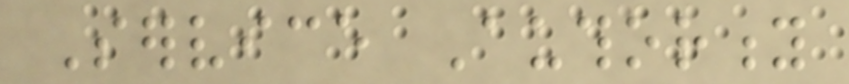Service Authority
